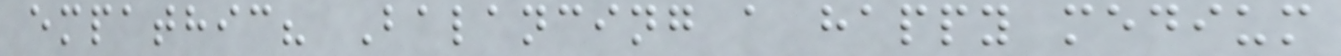empathic? Balancing a happy medium
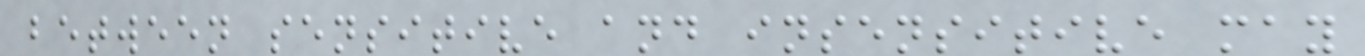between sensitive and insensitive may
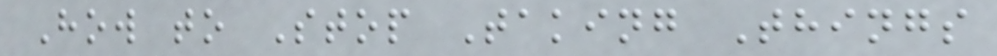How to Stop Taking Things
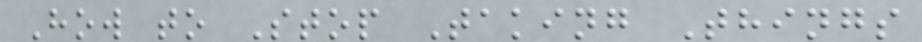How to Stop Taking Things
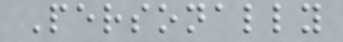Personally
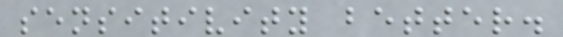sensitivity better.
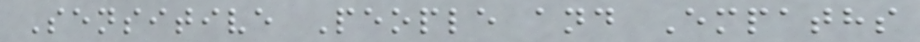Sensitive People and Empaths
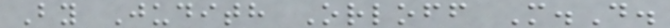By Judith Orloff M.D.
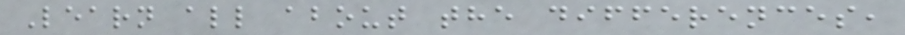Learn all about the differences,
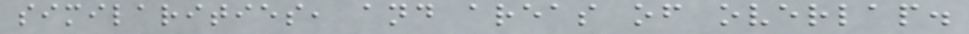similarities, and areas of overlap.
